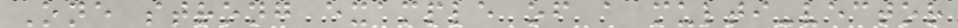One strong example of a multi-vector
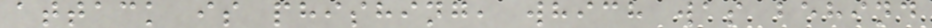attack is phishing, which was behind
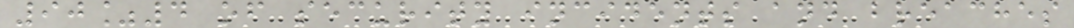90%4 of security incidents and breaches
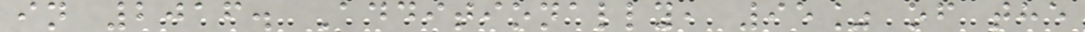in 2016. Additionally, 95% of the
